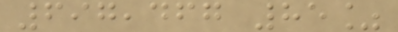697,467 85%
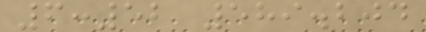6:52 589.204
